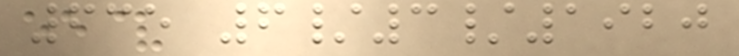635 6/3/1920
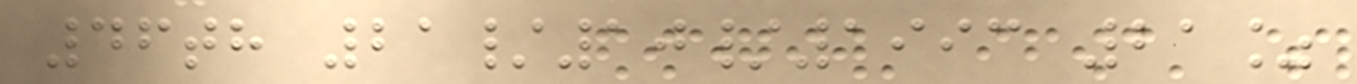46th 21/10/1993 21%
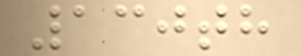130th
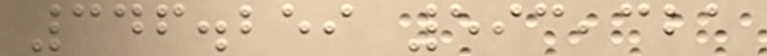346.259 593,321
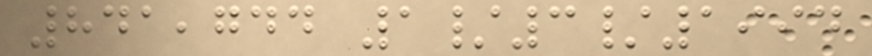841,744 1/3/1994
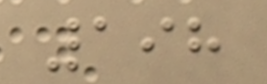198
